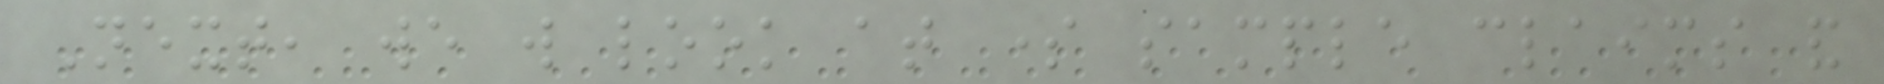Next, we will look at some sample claims and
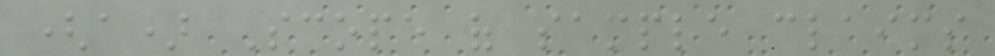(a) Scope of sample claims
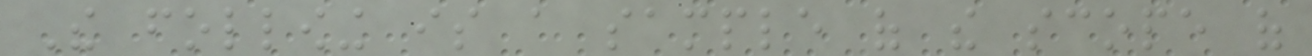The following is a sample of the scope of
